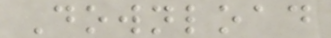Download
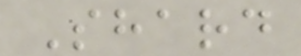Shard
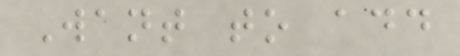Want to add
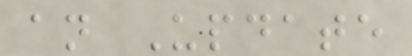an Update
